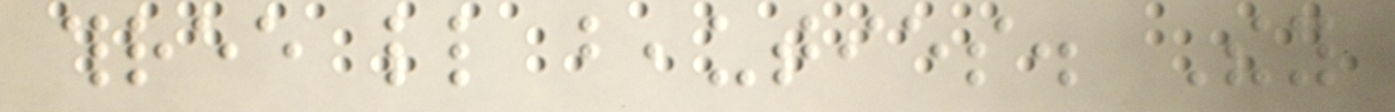three little beauties. They
